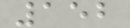152
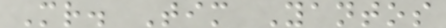Mr. Tim Yantos
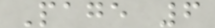Page 6
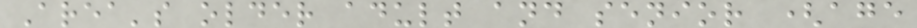Area's older adult and senior (age
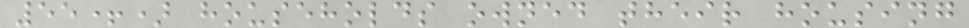55+) households owned their housing
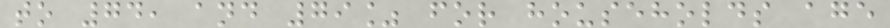to 74, and 79% for households age
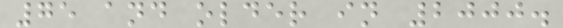75 and older in 2000.
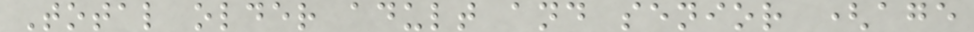Total older adult and senior (age
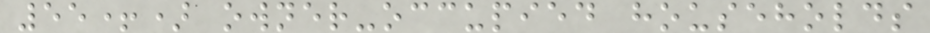55+) owner-occupied households
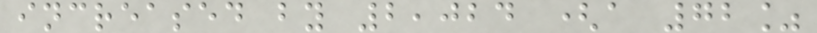increased by 2,024 (a 72%
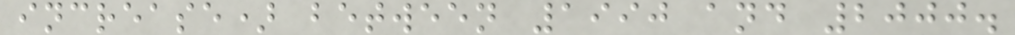increase) between 1990 and 2000.
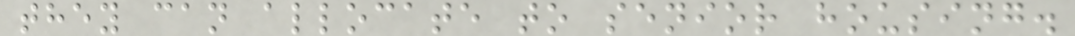they can allocate to senior housing.
